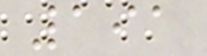191
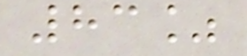83%
